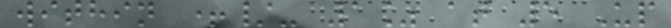within +/- 1% at 5 Up
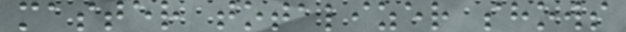master totalizer shows
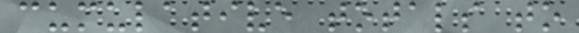cumulative totals to
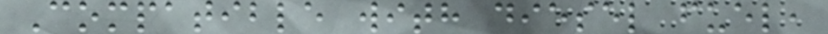Compatible with diesel fuel,
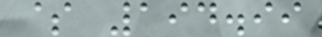$ 194.99
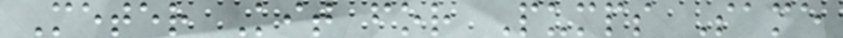Meter Kit for Pumps Same
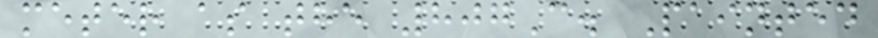meter as the 807C. Painted
